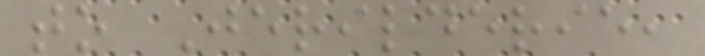to Jerilderie,
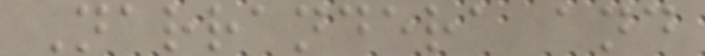Narrandera and
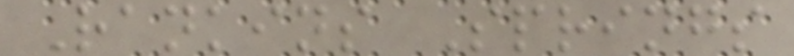Rankins Springs
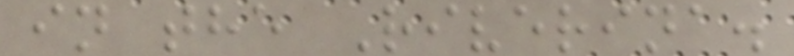in the Riverina.
